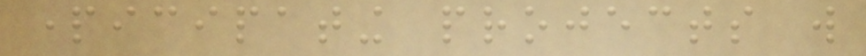participating projects will
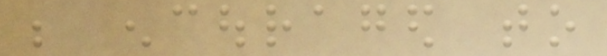be encouraged to
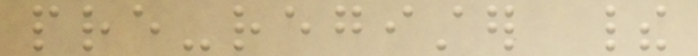pre-register their
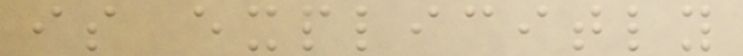is explicitly
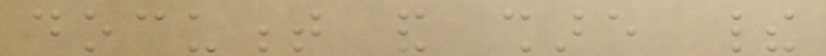document and share their
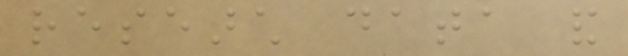research data and
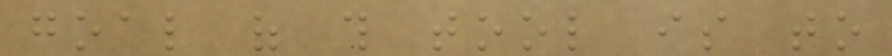goal of this tool is to
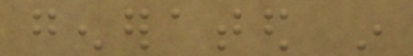generated in
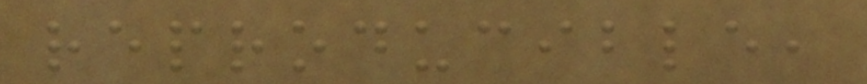reproducible,
